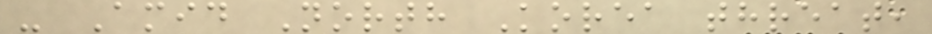- Amid North Korea threat,
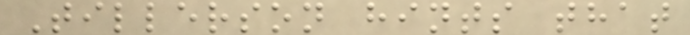Tillerson hints that
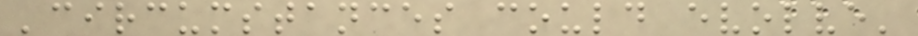'circumstances could evolve'
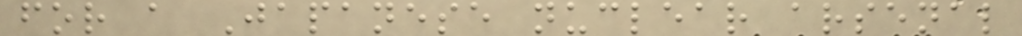for a Japanese nuclear arsenal
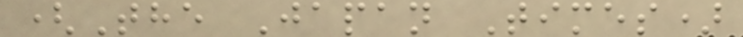(The Japan Times)
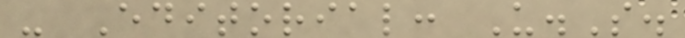- Editorial: U.S.
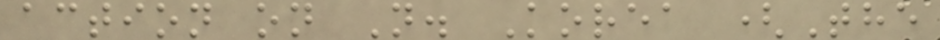action on N. Korea (The
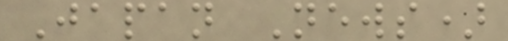Japan News)
